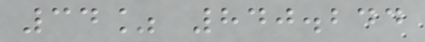34% 840.244
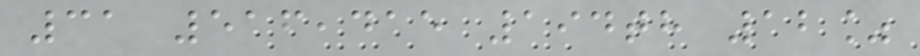31 516,415 194th 12%
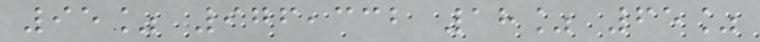95% 976,332 18% 65%
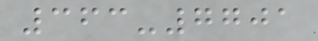363-7701
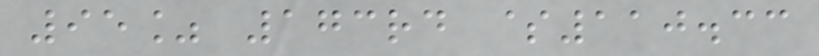95% 173rd $110.33
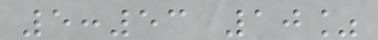5:53 10%
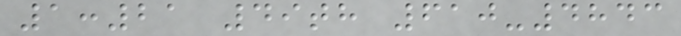1:21 49th 610-4843
